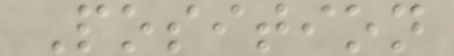Position
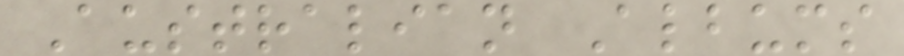Australian Albums
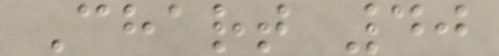Chart 40
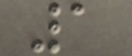1
